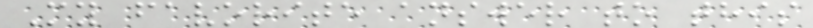My favorite answer to this
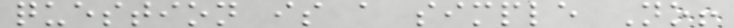question is a simple No!
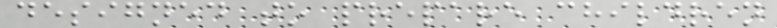designed to prepare children
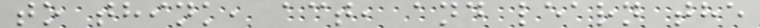to think, act, and learn the
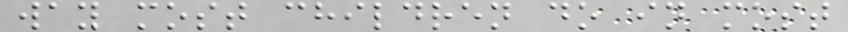way most children do in most
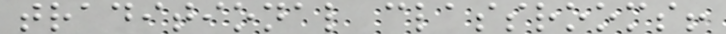traditional classrooms!
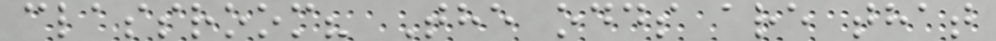classroom? The odds are that
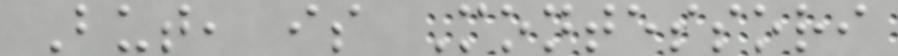But, is Montessori
